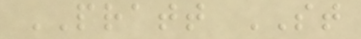PRATT ST
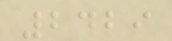2429
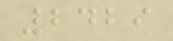2429
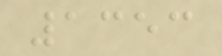1353
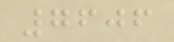7606
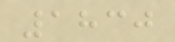1830
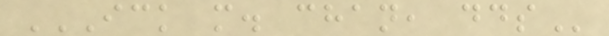ICK M. CHAN, DDS
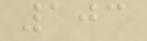103
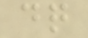dq
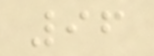96
